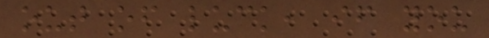out of luck, if you
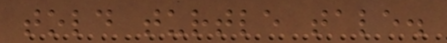told turtle tale.
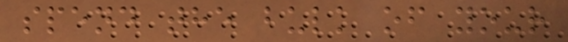spend the bulk of your
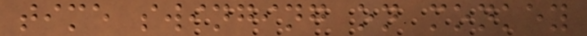time swinging on monkey
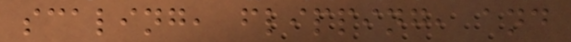scaling, flipping, and
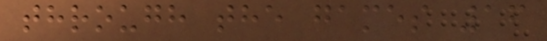through the games 16
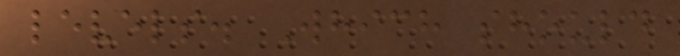levels. Which should
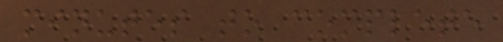minutes to complete
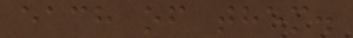each of them.
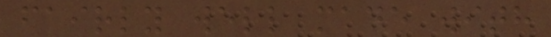fairly well made with
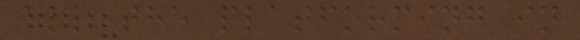all the platforming in
